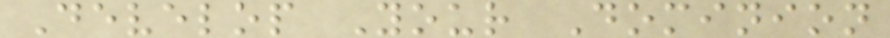Develop Your Dominion
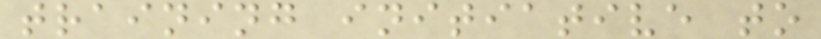training initiative to
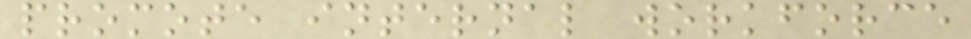promote internal workforce
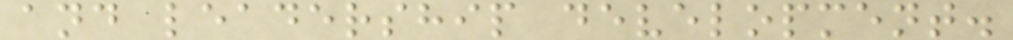and leadership development.
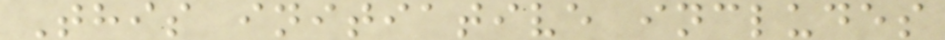This initiative includes
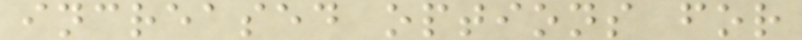increased options for
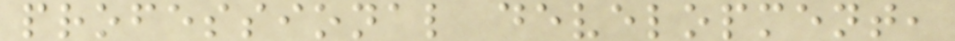professional development,
